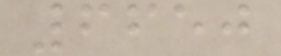6650
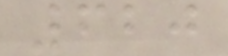620
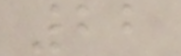22
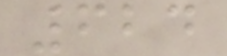624
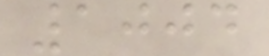1004
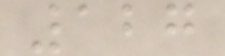127
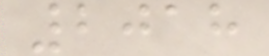2018
